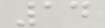14
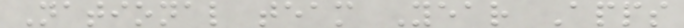National team Year Apps
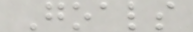Goals
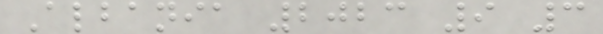Albania 2023 9 3
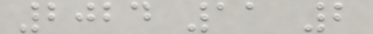2024 11 2
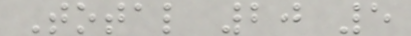Total 20 5
